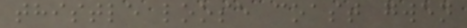thistle loose coast gwen
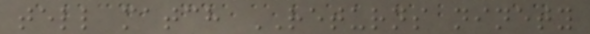tell match RETURNS ninety
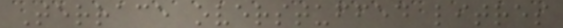Terrace overstuffed litres
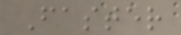Faster
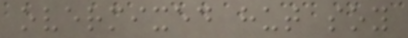overmixed hut soy
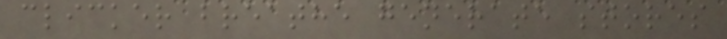clicker breathe generate stores
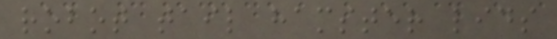robot tail hamster lids
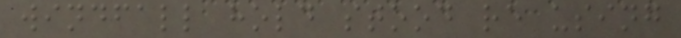windfall hold stood re using
